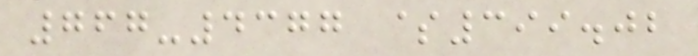767-4377 $399.02
